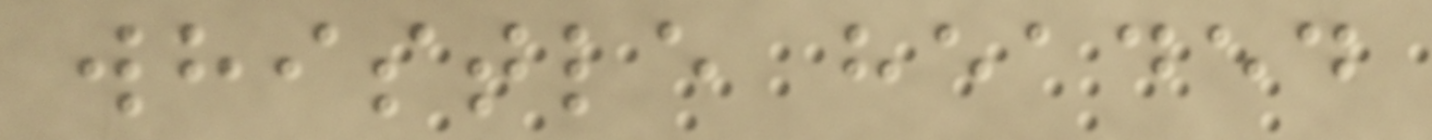whistle headed
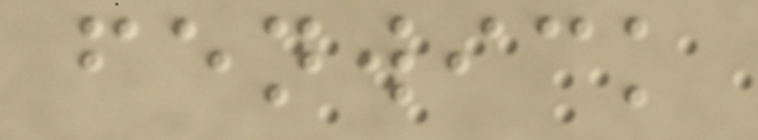fenwick
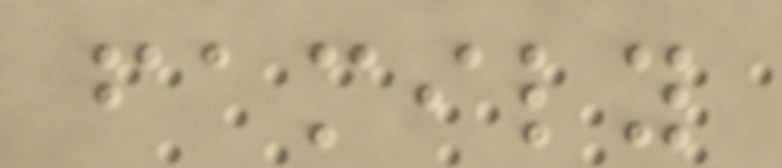family
